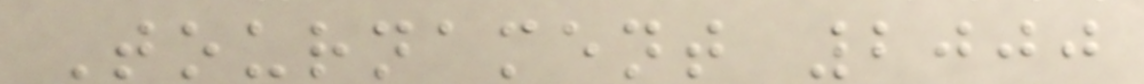Tournament 2000
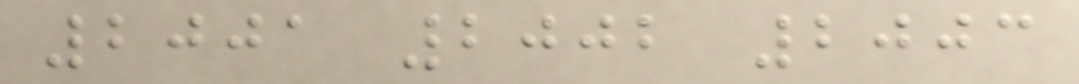2001 2002 2003
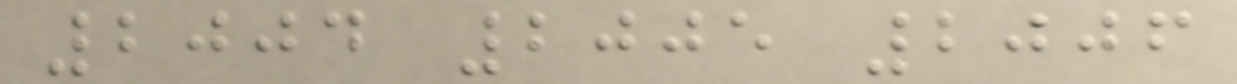2004 2005 2006
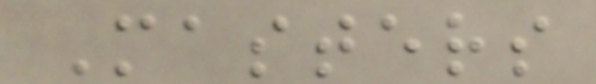Masters
